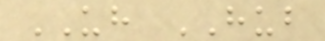UH HUB
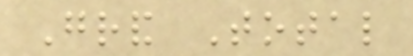Grand Total
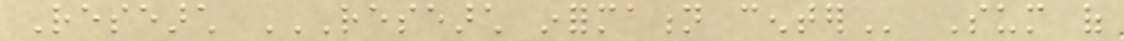Research RESEARCH INFORMATION CENTER Sum of
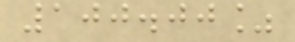100.00%
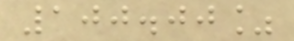100.00%
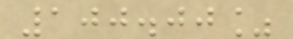100.00%
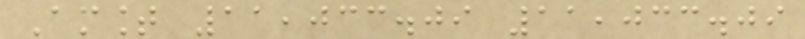Amount 11,033.09 11,033.09
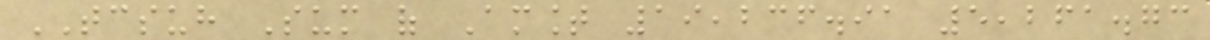TCSUH Sum of Amount 19,236.91 5,261.73
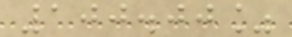100.00%
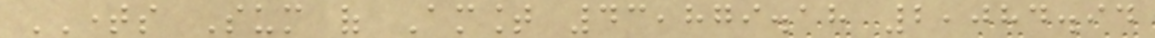TIMES Sum of Amount 43,879.18 2,084.94
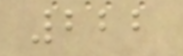222
